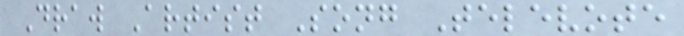Draw Artist Song Televote
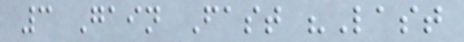3 Gain Fast "Last
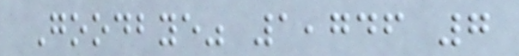Goodbye" 1,746 7
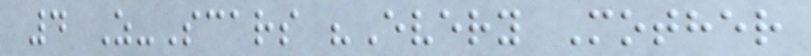4 Z-Scars "Every Mother
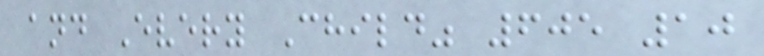and Every Child" 605 10
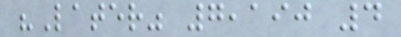"Later" 7,190 4
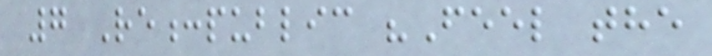7 Re:public "Feel the
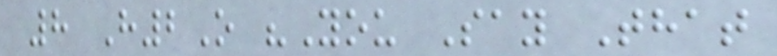8 H2O "You Say That
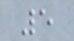5
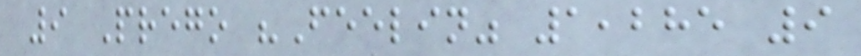9 Prego "Feelin" 1,285 9
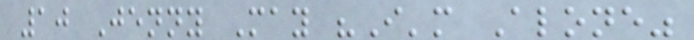10 Jenny May "I'm Alone"
